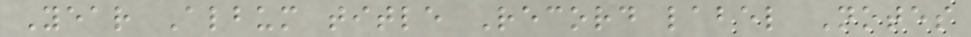Year Album title Record label Notes
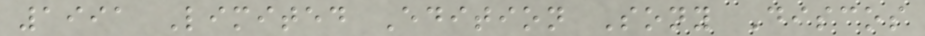1991 Limited Edition Sony Discos
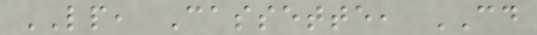LP, Cassette, CD
